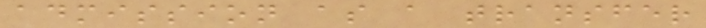admission as a transfer
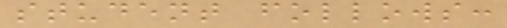student follows:
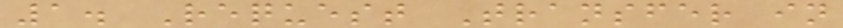1. Request Transfer in
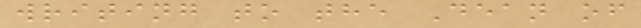writing to the Dean of
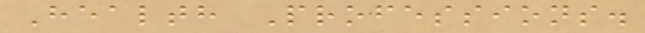Health Professions.
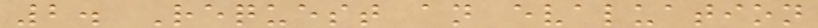2. Request an evaluation
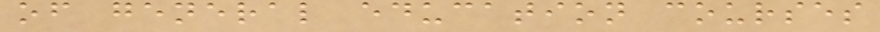of general education courses
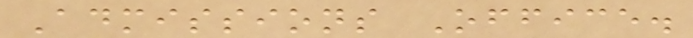Admissions Office.
